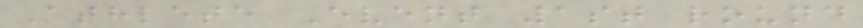Athlete Event 1st round
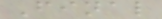Final
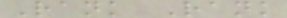Rank Rank
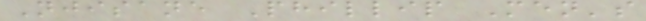Njisane Phillip Men's
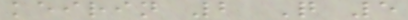keirin 2 Q 5
